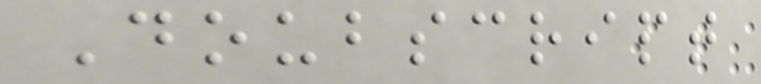Doubscript
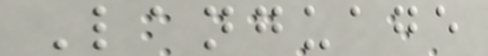Language
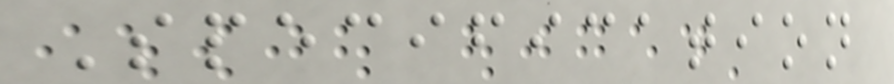Specification
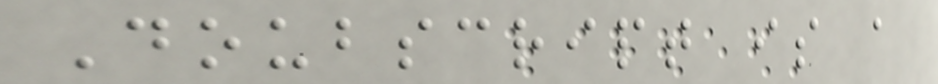Doubscript is a
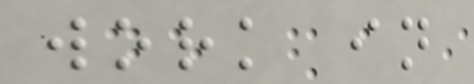work in
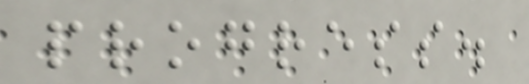progress.
